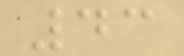43
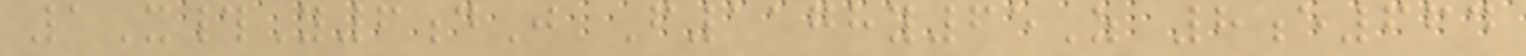1X#Y6dJ F1178y65Z 8e664
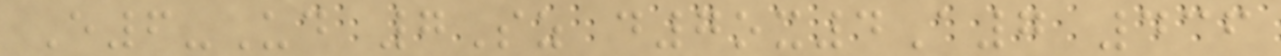E6-Ud 7Sz d7ox4A7 436
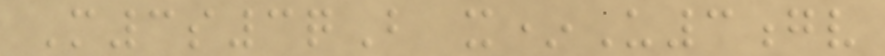M3s3qB x*U3gv
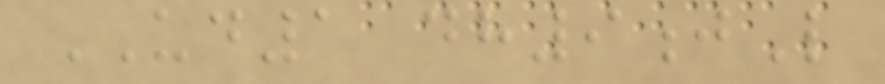UD1 dh9jL
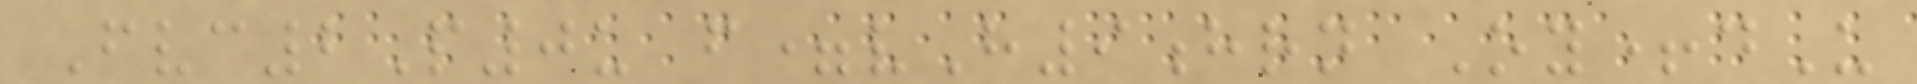Fvc2P0u f=vH9hrn Oy+dU
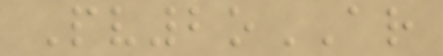Pv2oAR
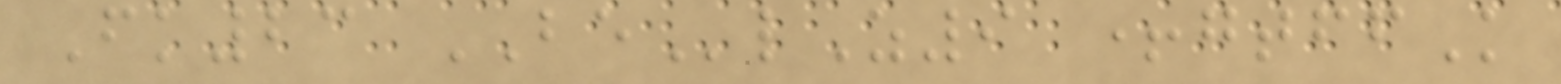Fk23 BElZ9 +gtffK
